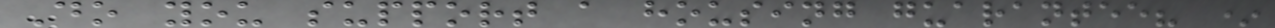Do you support a housing guarantee? *
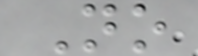No
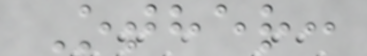Other:
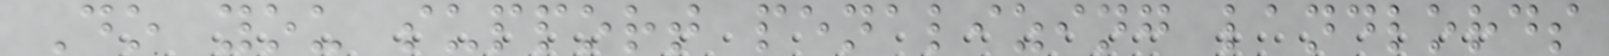Do you support penalizing landlords
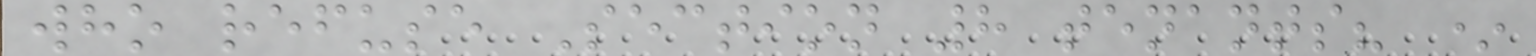who refuse Section 8 tenants? *
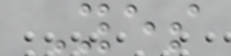Yes
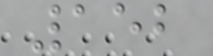152
